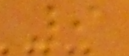9
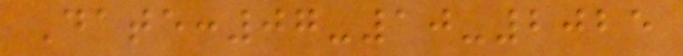Date:07-10-2025
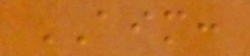AIM:
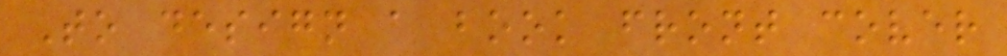To design a book front cover
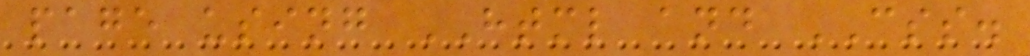page using HTML and CSS.
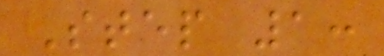Step 1:
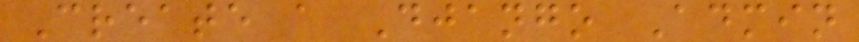Create a Django Admin
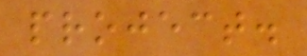project.
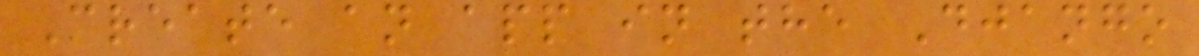Create an app in the Django
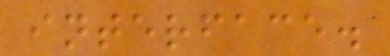interface.
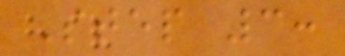Step 3:
